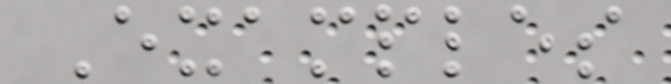Examples
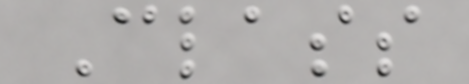Class
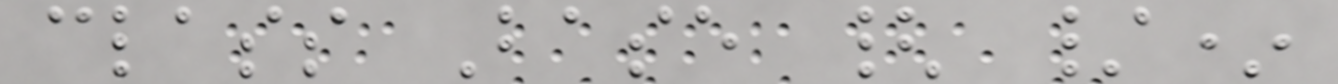class Base { /*
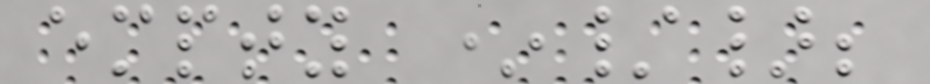empty */};
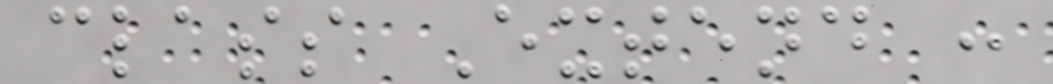class Extend :
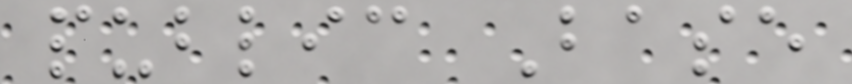public Base
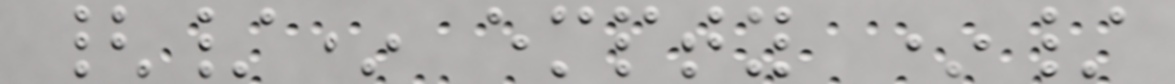{/* empty */
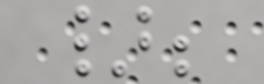};
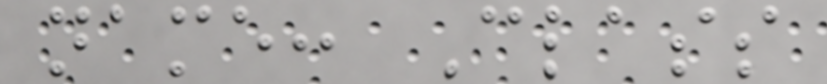name: Class
